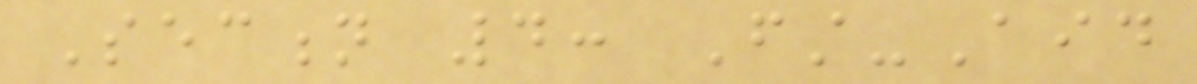Section 4: First-Aid
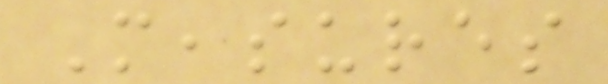Measures
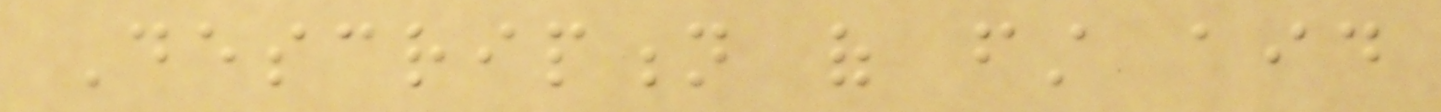Description of first aid
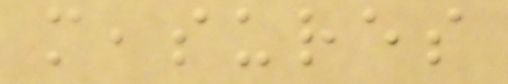measures
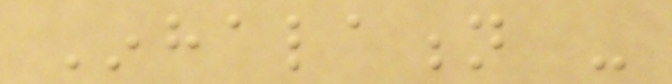Inhalation -
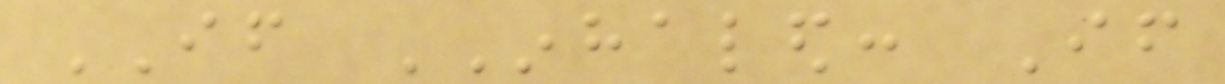IF INHALED: If
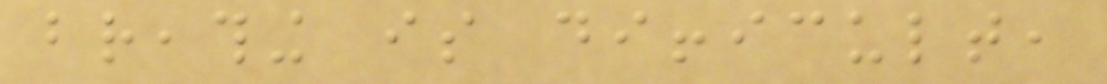breathing is difficult,
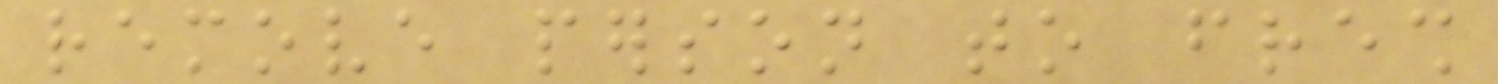remove person to fresh
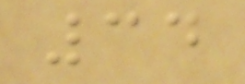34
